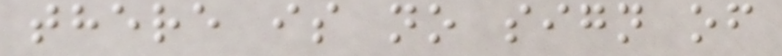there is no sign of
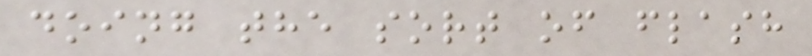doing the sort of flash
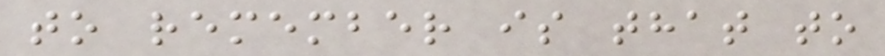to remember is that to
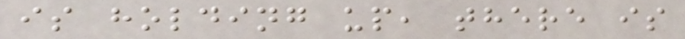is holding up, there is
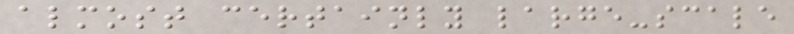almost certainly large-scale
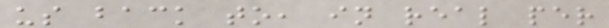us back to, in real per
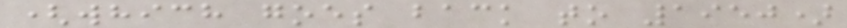(which goes back to 1950)
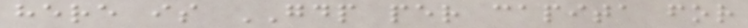here is GDP per capita for
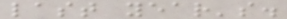last year's.
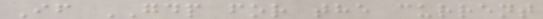If GDP for the current
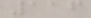116
